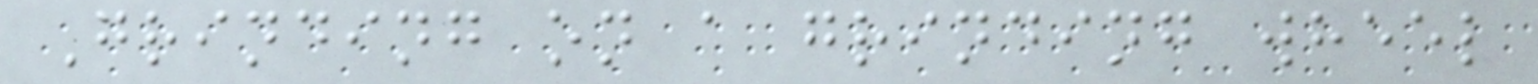Grinding on a grinding wheel
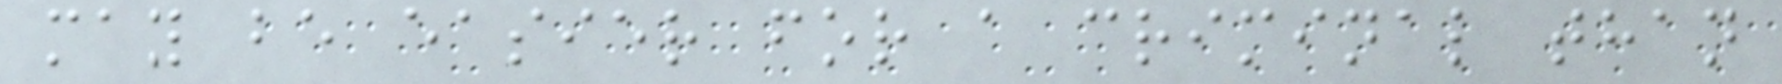may be easier for a criminal than
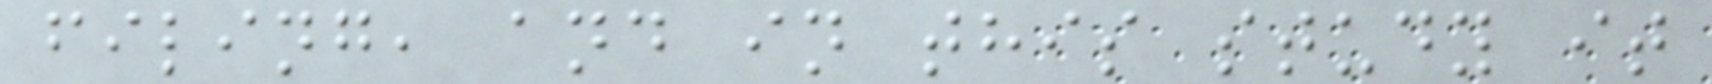filing, and in this study it
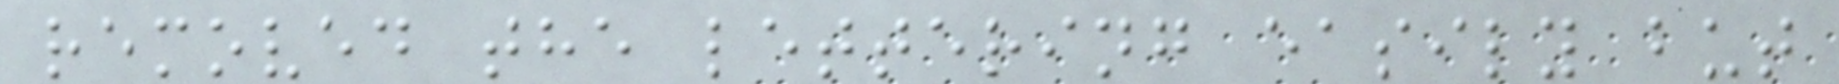removed the lettering easily but
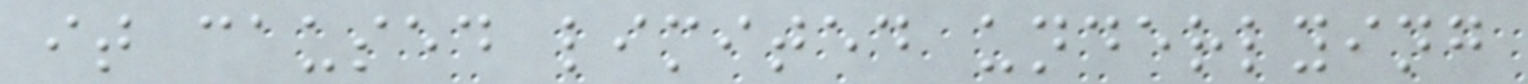it caused limited underlying
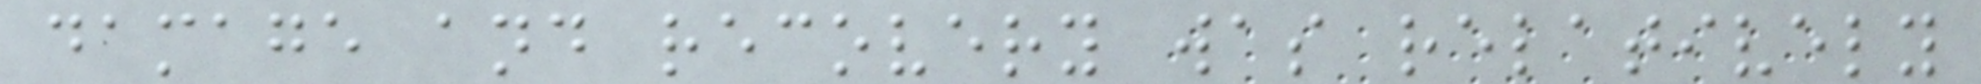damage and recovery was relatively
